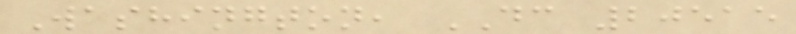Washington, DC 20515
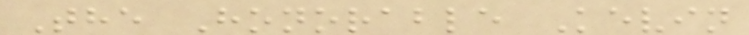The Honorable Kevin
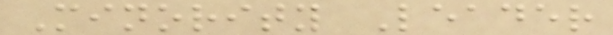Minority Leader
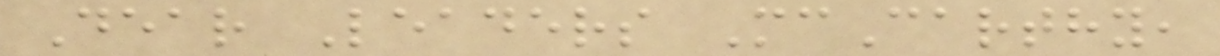Dear Leaders McCarthy,
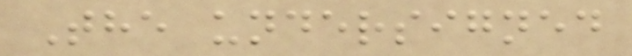The undersigned
